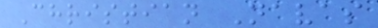Christian Navas
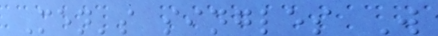Men's singles W
